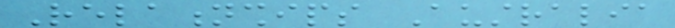Relationships Australia
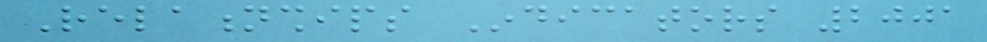Relationships Indicators 2001
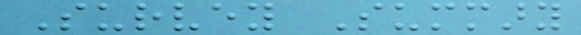Survey Summary
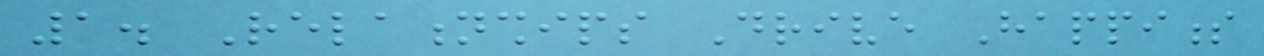1. Relationships Drive Happiness
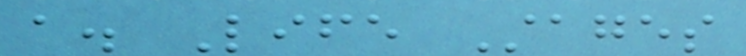a. Life Stages
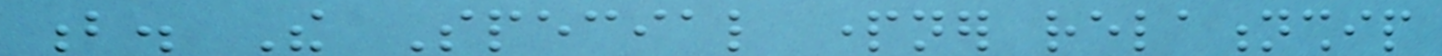b. The Special partner relationship
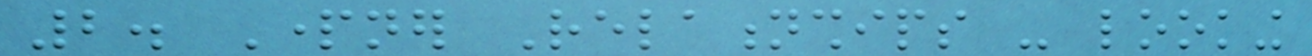2. Partner Relationships - looking
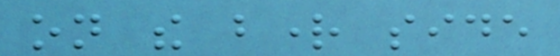on the bright side
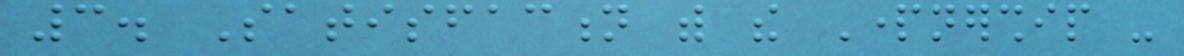3. Satisfaction with the Partnership -
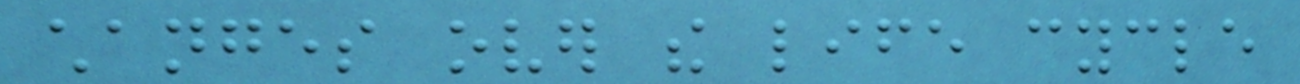changes over the life cycle
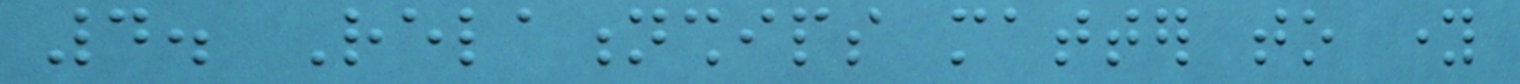4. Relationships matter to young
